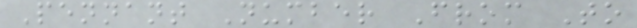Pennant Number From To
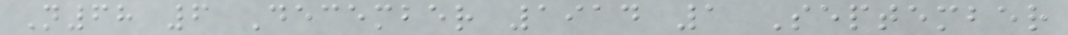N68 6 December 1914 1 September
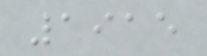1915
